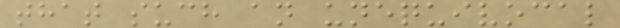that such an unequivocal
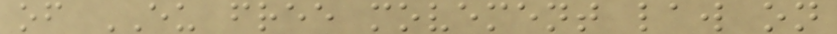of EU free movement law on
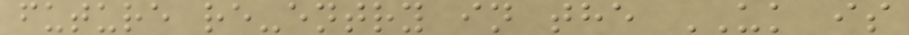future re-entry in the UK is
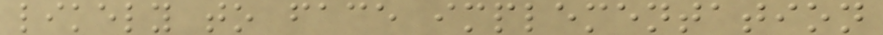likely to face implementation
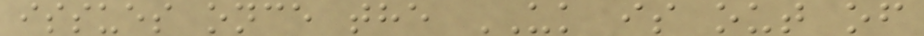issues once the UK is out of
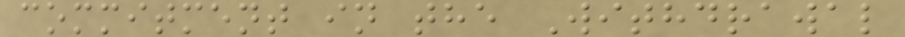commitment in the Withdrawal
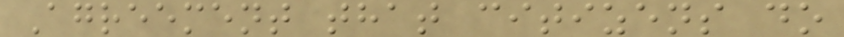Agreement that citizens do
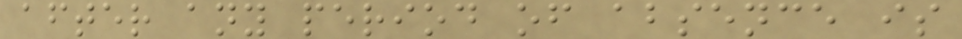after any period of absence is
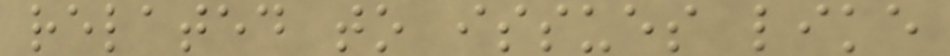related to issues like
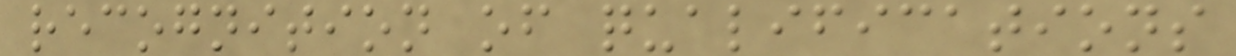recognition of qualifications
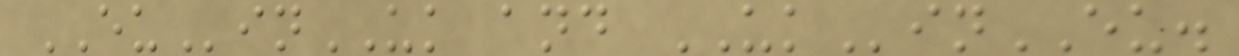EUinUK and UKinEU.
